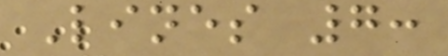Lines 7:
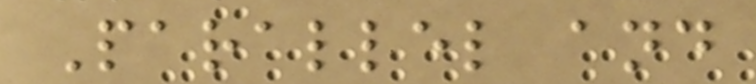Parallel and
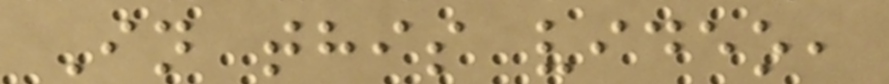In this video,
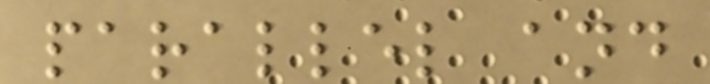parallel and
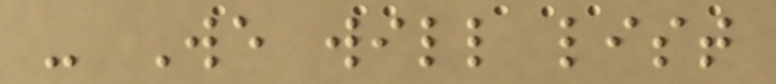- We will list
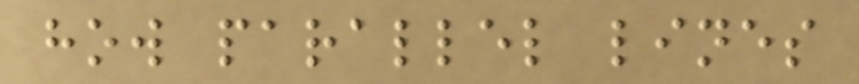how parallel lines
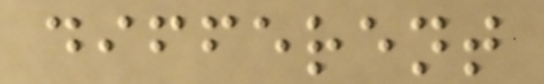different
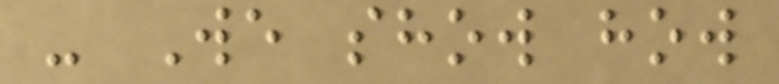- We show how
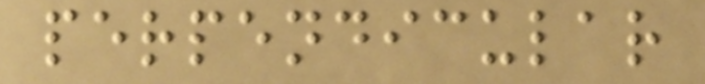perpendicular
